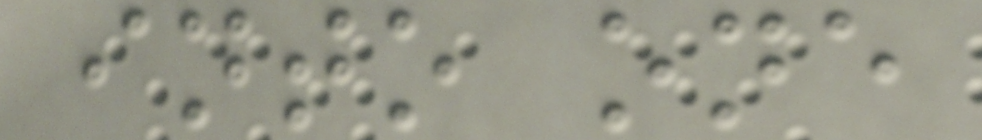into one
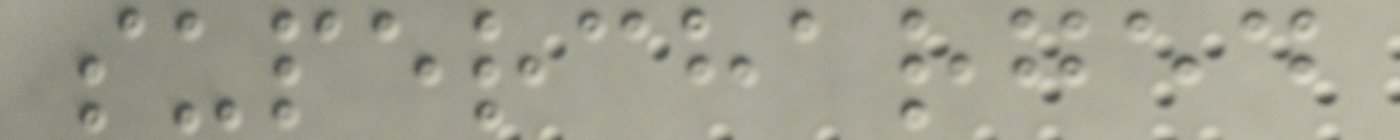supercharged
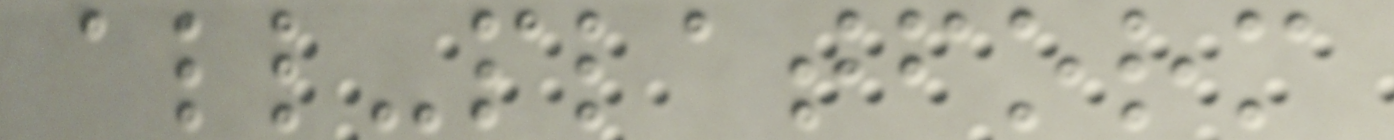all-platform
